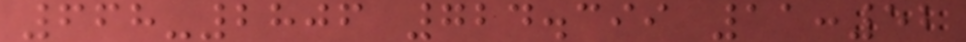668-2806 724.399 11:52
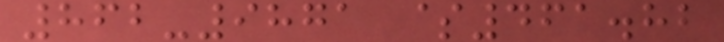862-9871 $461.82
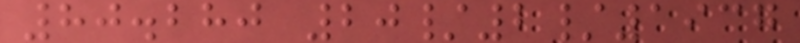80.280 20/2/1937
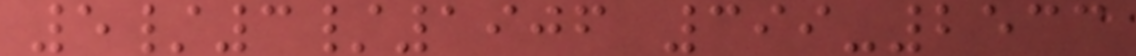5/3/1906 399-2533
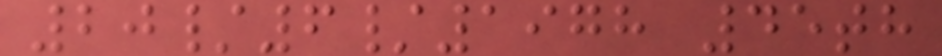20/6/1978 45th
